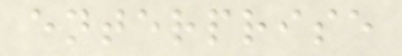enterprise
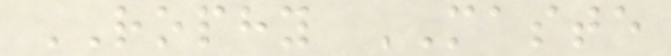ROPHY MASTE
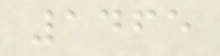1465
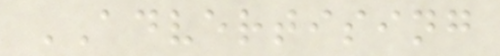ADVERTISING
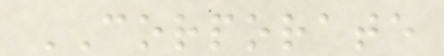CORPORATE
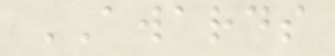AWARDS
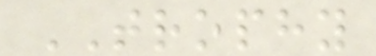TROPHY
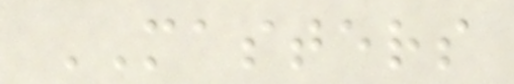MASTERS
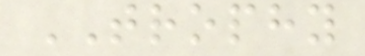TROPHY
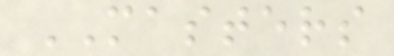MASTERS
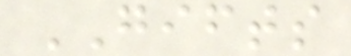GIFTS
